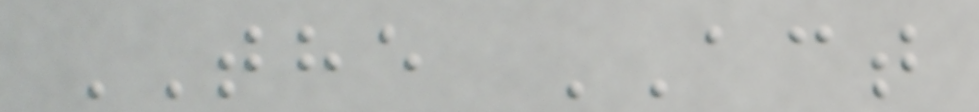THE ACT
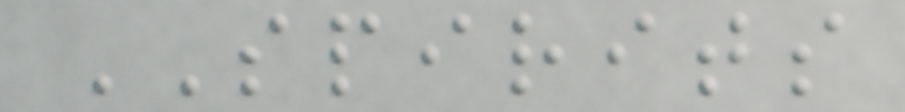SPIRITS
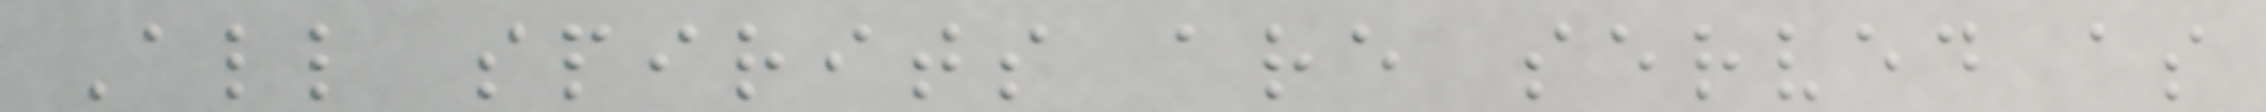All spirits are served as
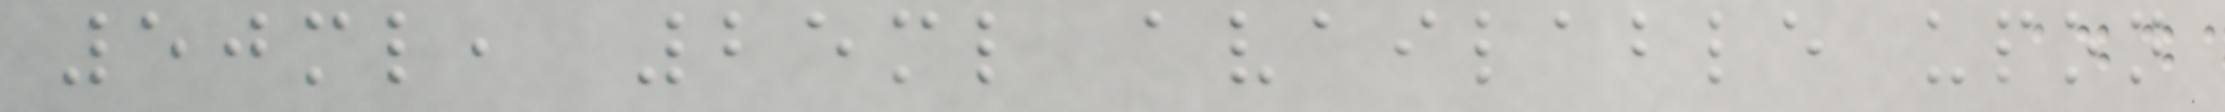50ml, 25ml available upon
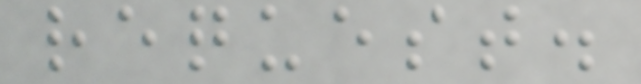request.
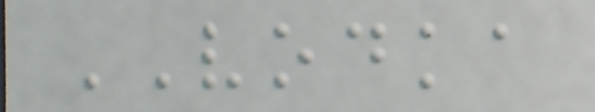VODKA
